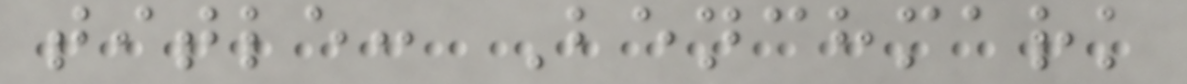title: Benchmark
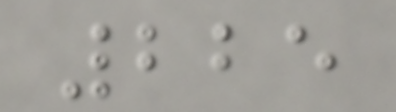225
